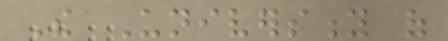The University of
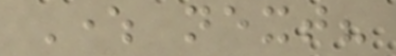Where next?
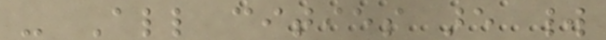- All cities are world
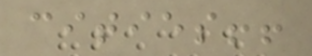cities!!
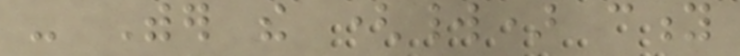- Wither the (world) city
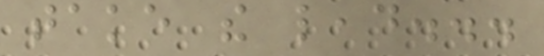take the lead...
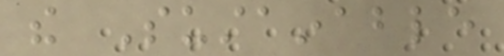the Sustainable
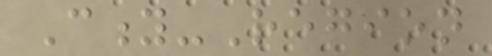City-Region
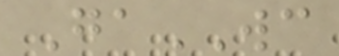GaWC
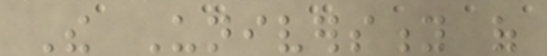The University of
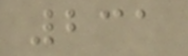231
